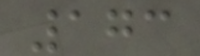173
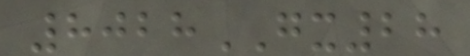8028GX28
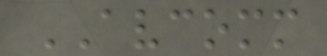AVCOMM
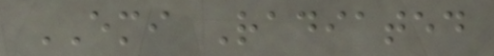EMI Radiated
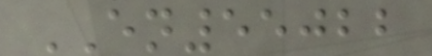EN55022
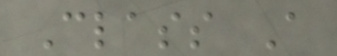Class A
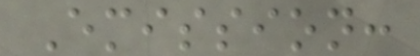Emission:
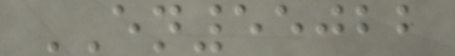EN55022
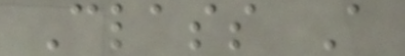Class A
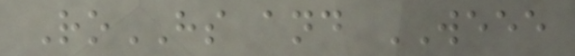RoHS and WEEE
